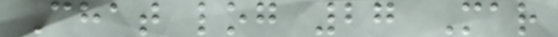Chat log 27 Mar
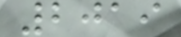2019
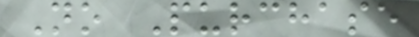No Purchase
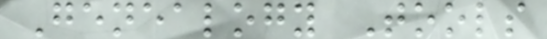Genealogy Tools
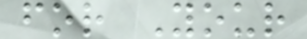for Your
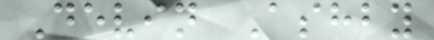Devin Ashby
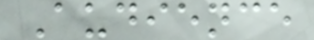Audience
